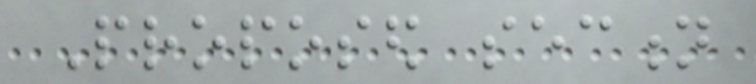Proposed section
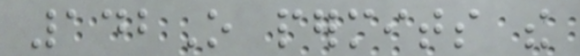142O permits the
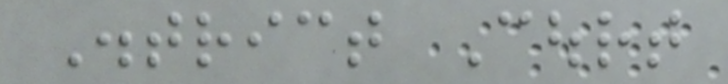District Court
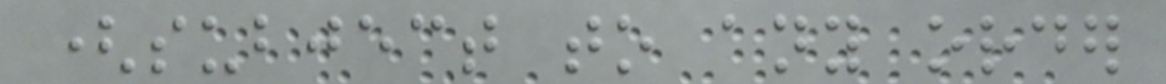(subject to any order
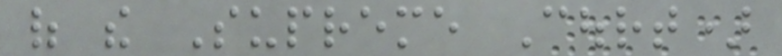of the Supreme Court)
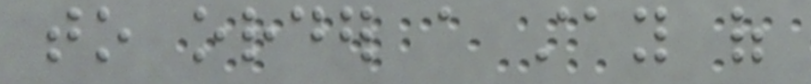to order a stay of
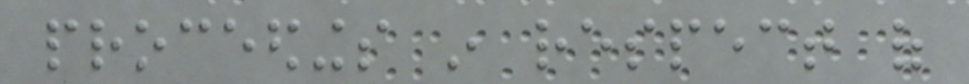proceedings in respect of
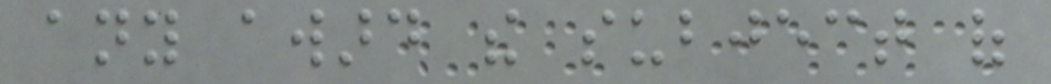any award the subject of
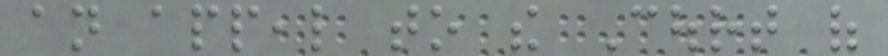an appeal to the Court of
